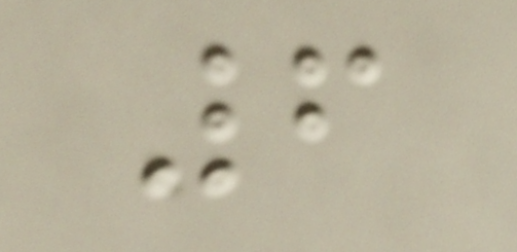6
